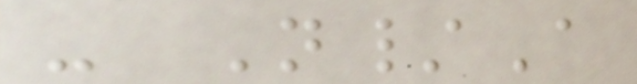- N/A
